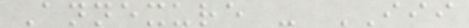Annexure - III
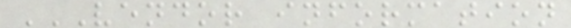VENDOR INFORMATION
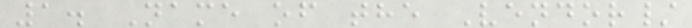1. Name of the Vendor/
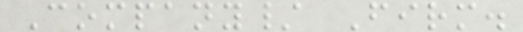Company/ Firm.
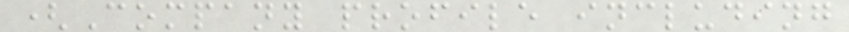(Company profile including
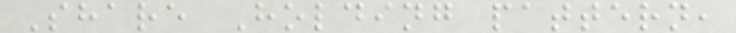Share Holding pattern,
